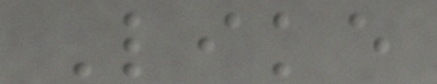Like
